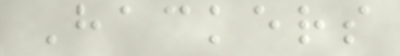Hackers
